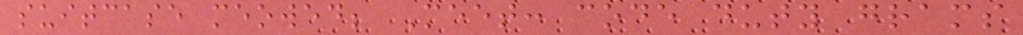suitcase meowed; Meet: code duty grams
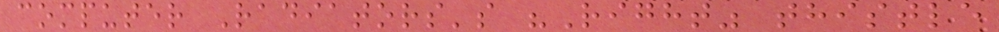computer Radiators's "Right" thistle
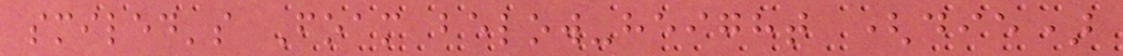smiled's Foam below-height (die)
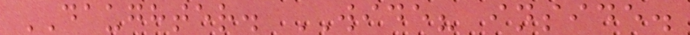DAUGHTER. WIDE? inside.
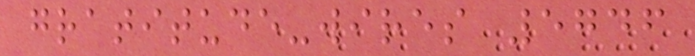gratitude-wires 5746
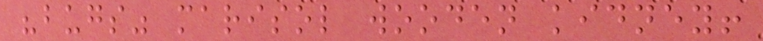"bugs" marisol wooden kidney!
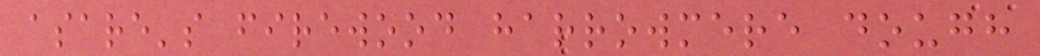asare's firewood harrowmere dough
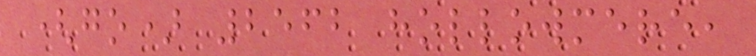(go) 2562 hollowmere,
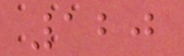120
